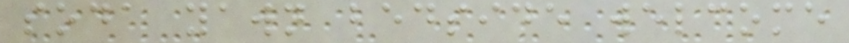soda yawn bedside welcome
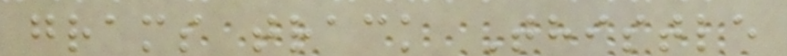grams track Thistle
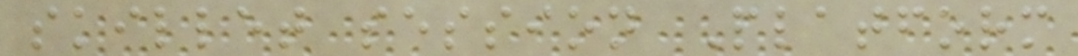skillet session Platform
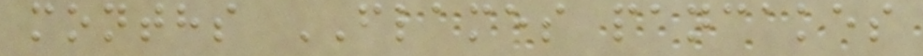months FLAMES pancakes
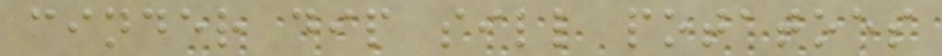cinder dip sill potatoes
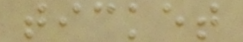ticket
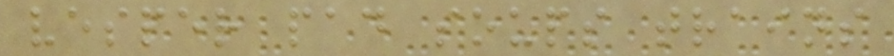vesper pad soups trains
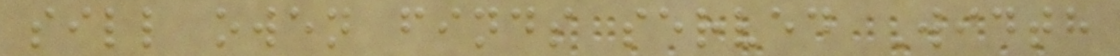sill owen finds served Width
